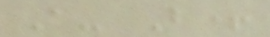A- B+
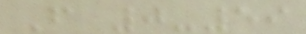F 0-59
